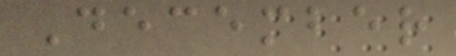December
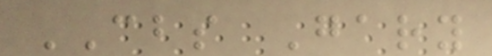CBS Gary
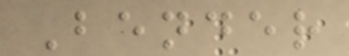Bender
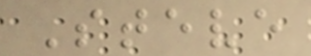Steve
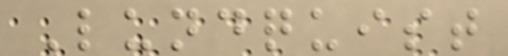Lundquist
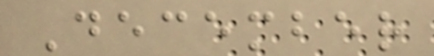December
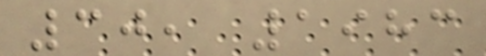30, 1983
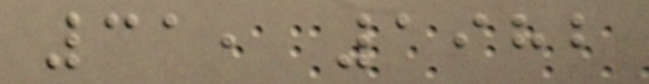31, 1982
